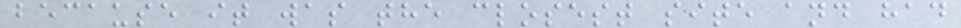because it was the closest site and had
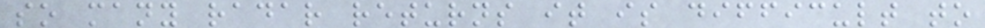so many radar returns it is difficult to
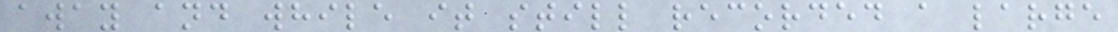away and while it still recorded a large
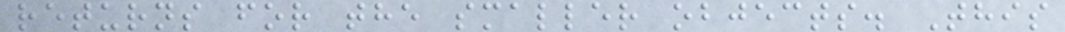returns for the smaller objects. This
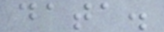data.
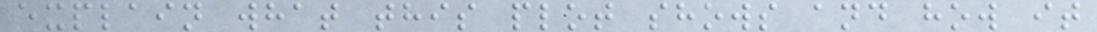explain what this plot shows and how it
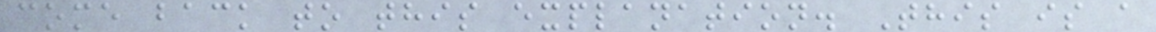come back to this explanation. This is a
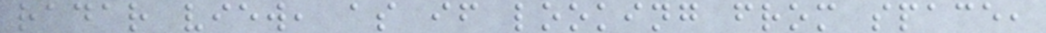radar view, as if looking from space,
